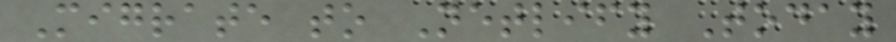Migrate to Netlify Today
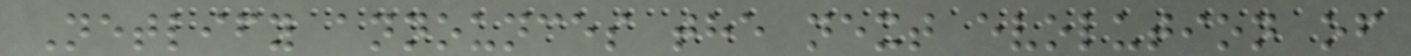Netlify announces the next evolution of
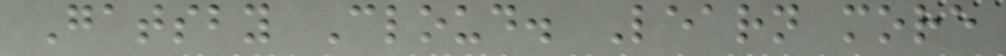Gatsby Cloud. Learn more
